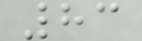83
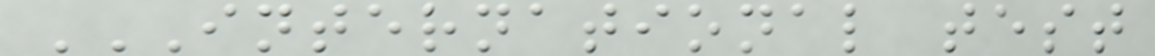INTERNATIONAL TEST
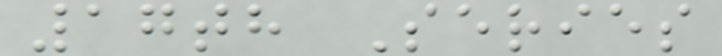17th Series
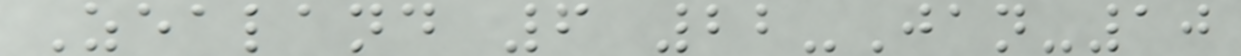Zealand 6 22-Jan-10
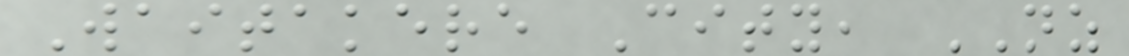Waitakere City, NZ
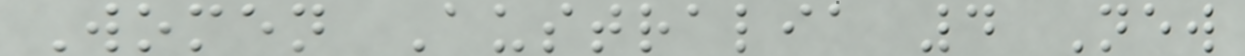Women Australia 4 New
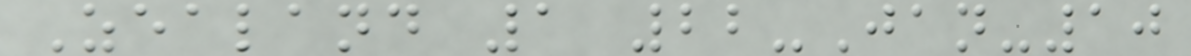Zealand 1 22-Jan-10
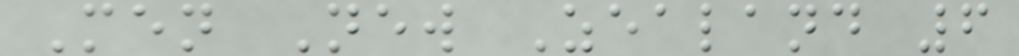Men New Zealand 6
